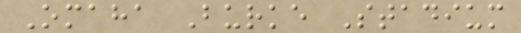Omaha Burke Stadium
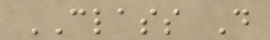CLASS D
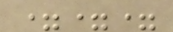===
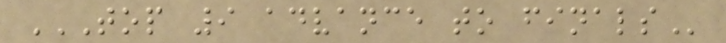TOP 9 ADVANCE TO FINALS
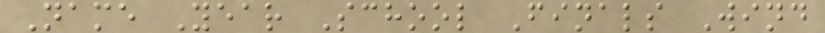Name Year School Finals Wind
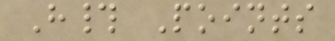H# Points
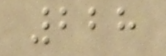228
